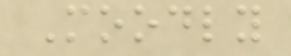Moodly
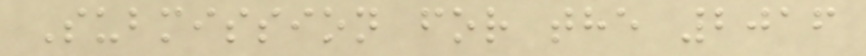Submission for the 2016
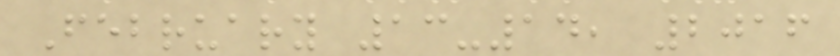February 13-14, 2016
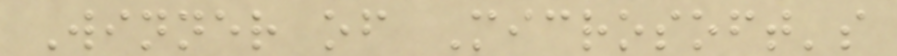Winner of Microsoft's
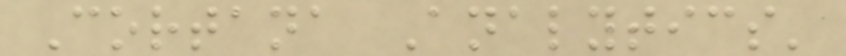Cortana Analytics'
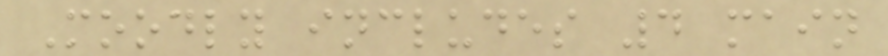Moodly includes 4 main
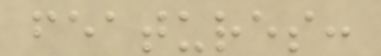features:
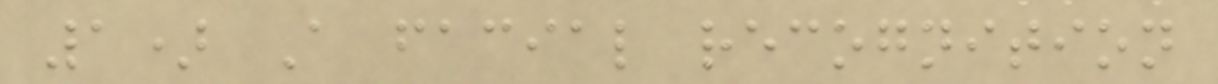1) A facial recognition
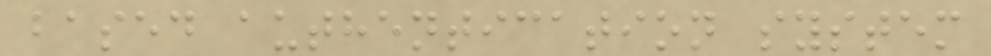based authentication system
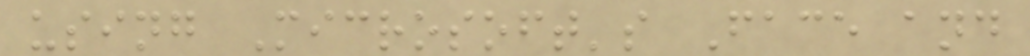using Microsoft's Face and
